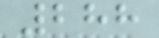288
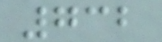732
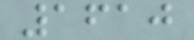1610
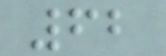62
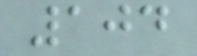104
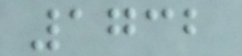1732
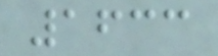1633
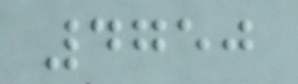4750
